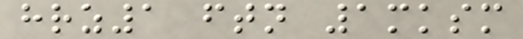hrz1 ftn 1mksm
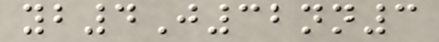yb4J32nn3
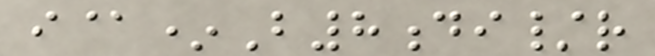i@*B8di/r
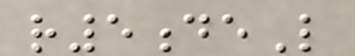r5deL
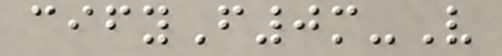cifyF0m-V
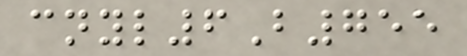cnyl6B755
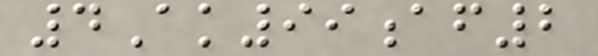4Ak99af2
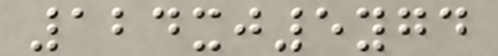124xj5ygd
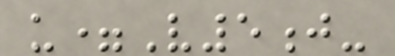u=V5j-
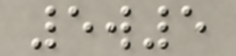5w5
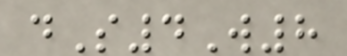dS4W8
